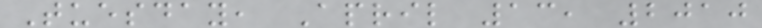Tuesday, April 13, 2010
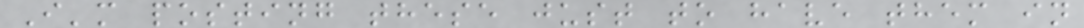I'm posting these just to have them in
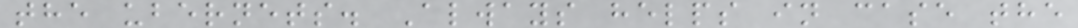the ubernets. Always helps in case the
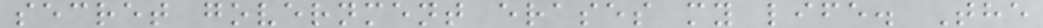secret government erases my life. The
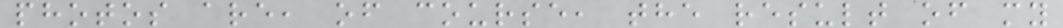photos are, of course, the result of my
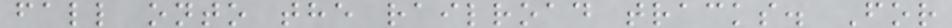fall onto the railroad tracks. For
